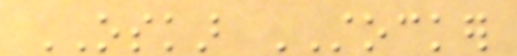OSKAR STOCKER
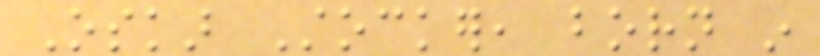Oskar Stocker, born in
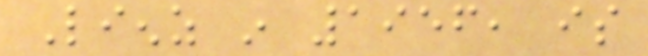Lienz in 1956, is
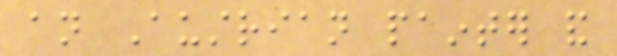an Austrian painter and
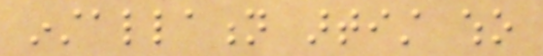installation artist who
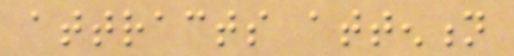attracts attention
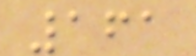161
